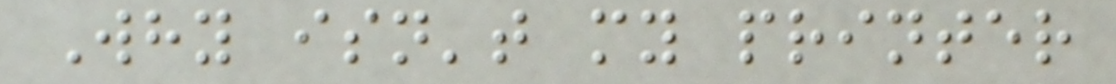Why isn't my printer
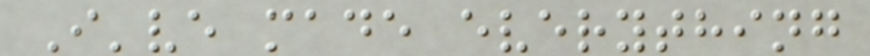I've made everything
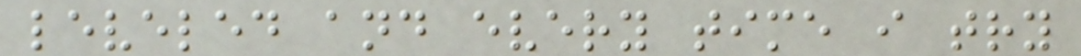leveled and every time i try
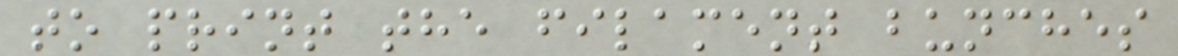to print the filament bunches
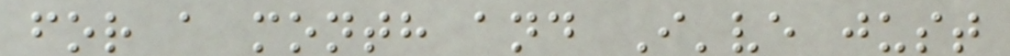for a month and I've just
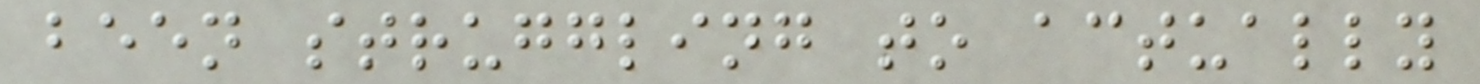been struggling to actually
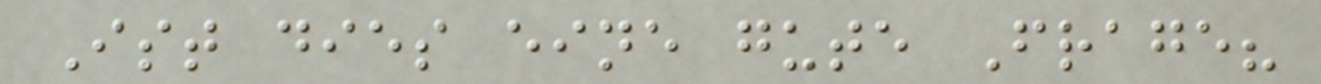Ist dies eine gute Frage?
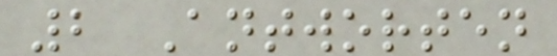2 Antworten
